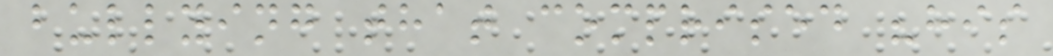bullying that comprised "his
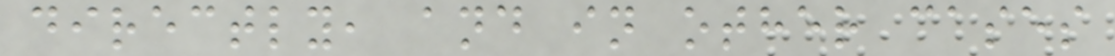directly, and in other cases
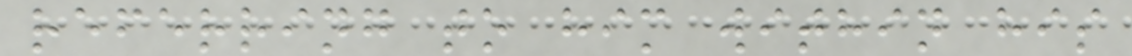referring to him within his
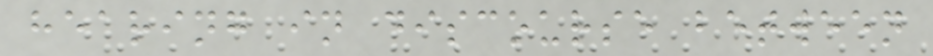hearing in discourse between
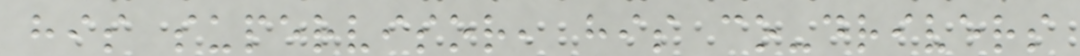his supervisor, his co-drivers
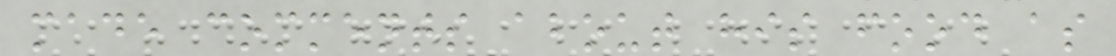made comments about his food as
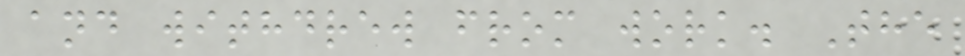and withdrew from work. The
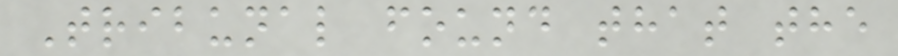Tribunal found that the
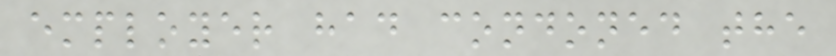employer had condoned the
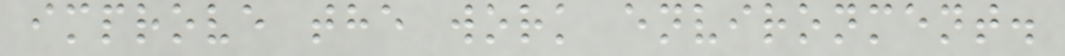improve the work environment.
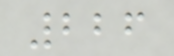226
